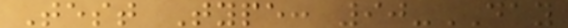Test Type: 90-DAY
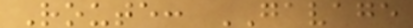Route: GAVAGE
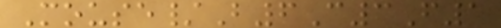Mouse/B6C3F1
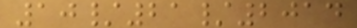10/21/2014
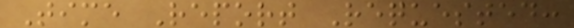Time Report Requested:
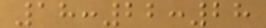18:22:28
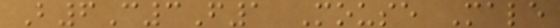B6C3F1 Mouse Male
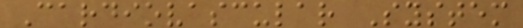Cardiovascular System
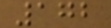172
